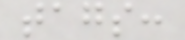tags:
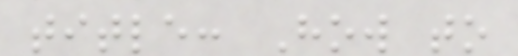title: How to
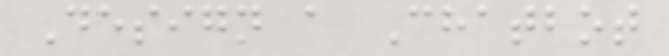Design a Chatbot
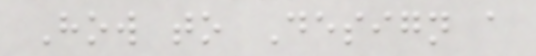How to Design a
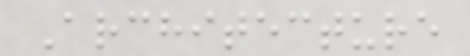Architecture
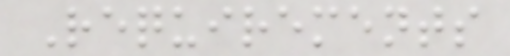Requirements
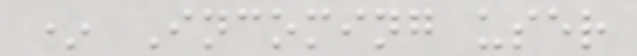* Incoming user
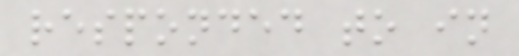responded to in
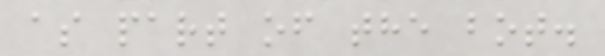as part of the bot.
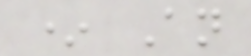* An
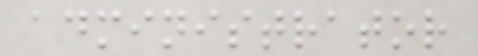administrator
